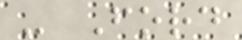- Ford
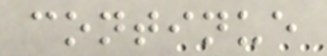continue
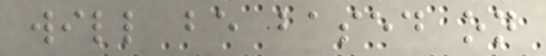will be based on
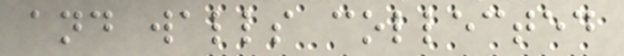and walls collected
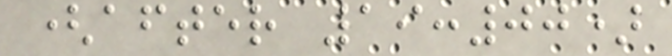(after 19:00)
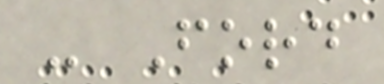- Ford
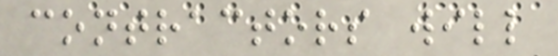contractors will
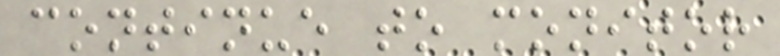continue to monitor
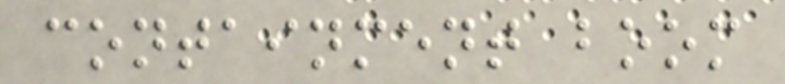containment boom
